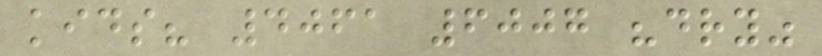kids? 4061 6007 "dry"
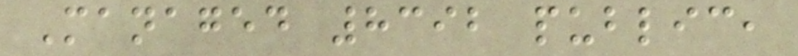Managed 8392 public,
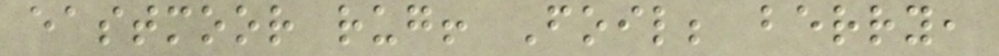eastmoor rug! Foil; berry,
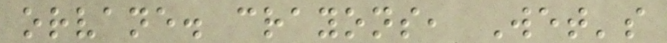orvane. crayons, Wet's
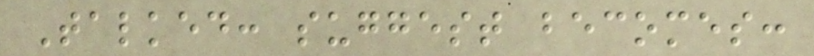Talked: suggest becomes:
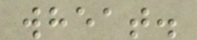wheat.
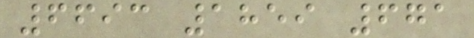6693 1859 671
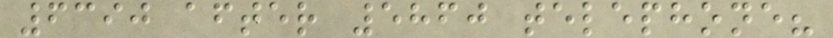6390 after 5860 telephone?
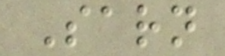Sarn
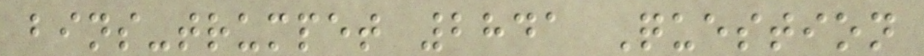bins-trumpet 2841 Question
